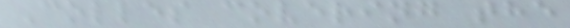Colles covering the
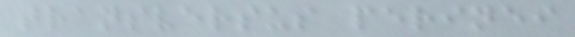transversus perinei
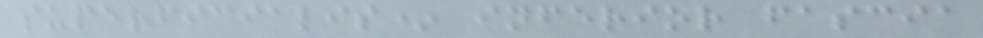superficialis* inferior fascia
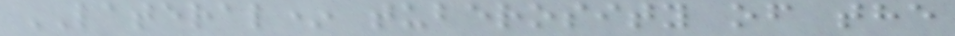LATERAL* tuberosity of the
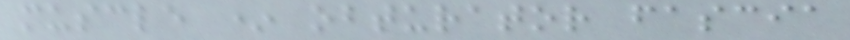muscle * obturator fascia
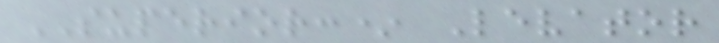SUPERIOR:* Levator
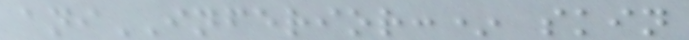aniINFERIOR:* skin
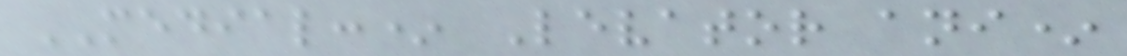MEDIAL:* Levator ani*
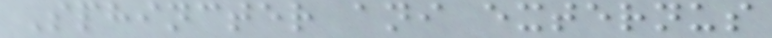Sphincter ani externus
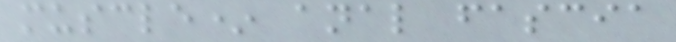muscle* anal fascia
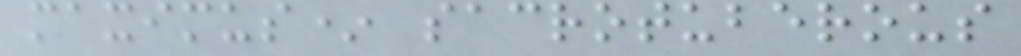maximus* sacrotuberous
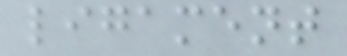ligament
